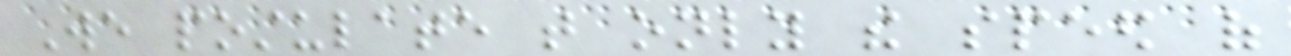We postulate that only the speed of
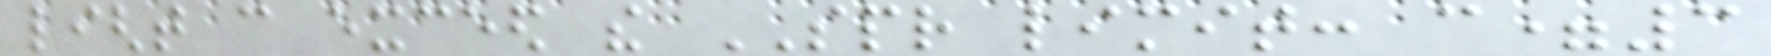light can exceed the SPR limit: c=3
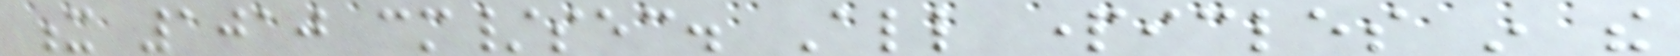x 1010 cm/sec. All particles in the
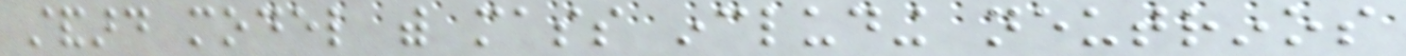standard model with mass including neutrinos
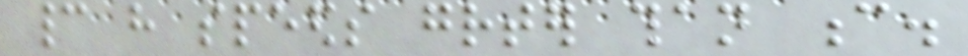cannot have speeds greater than c.
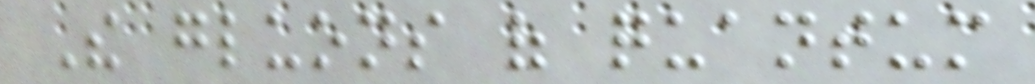The gluons of quantum
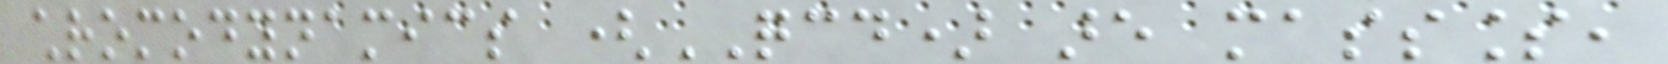chromodynamics (QCD) are massless,
